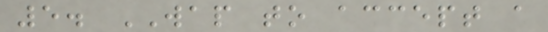5. WAP to accept a
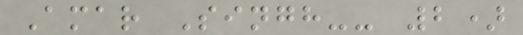Amar Singh-- 2)
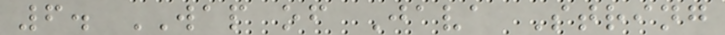6. WAP of Java String
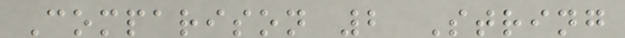Comparison 2 String
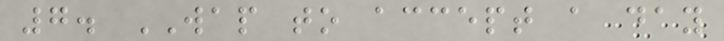7. WAP to accept a day
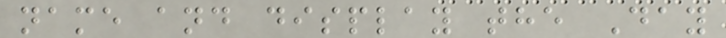name and display the Day
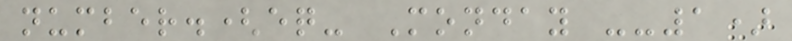number.(eq- Monday --1)
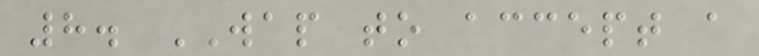8. WAP to accept a
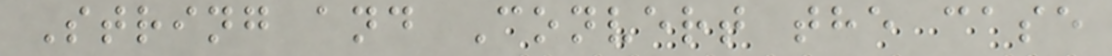String and Convert the case
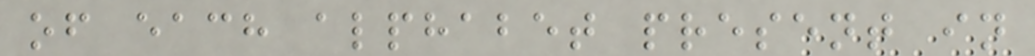of each alphabet present in
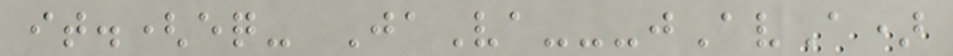it.(eq- JaVa---jAvA)
